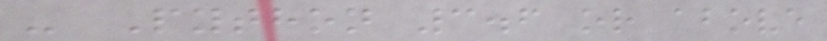- Python 3.6 or above
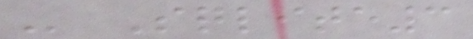- Sqlite3
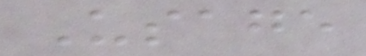Usage
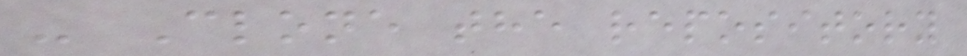- Clone the repository
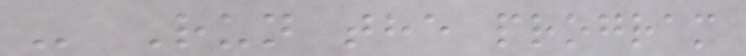- Run the program
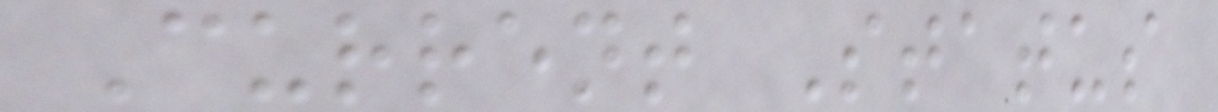Current Status
